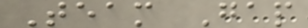Team Gap
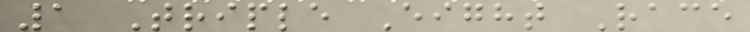1 Triple Eight Race
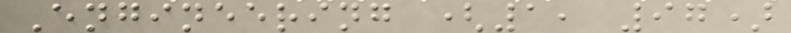Engineering (1, 97)
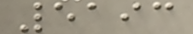5193
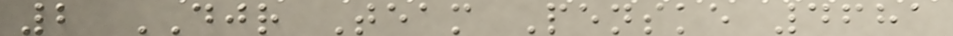2 DJR Team Penske 4681
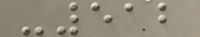-512
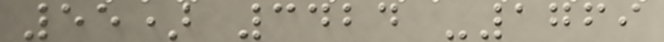55) 3424 -1769
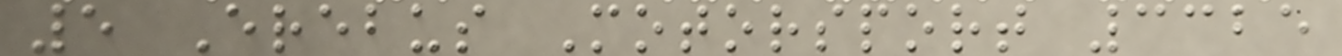5 Erebus Motorsport 3325
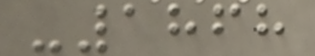-1868
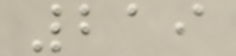219
